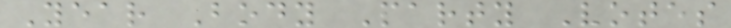Year Body Party Votes
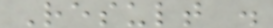Result .
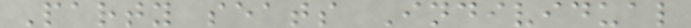Party seats Individual
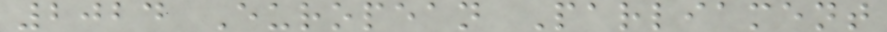2024 European Parliament
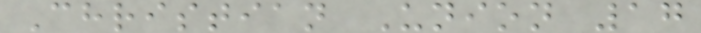Christian Union 17
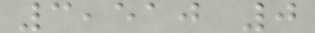3,510 0
